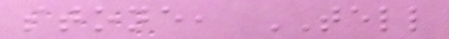stone, TELL
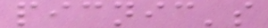picnic's
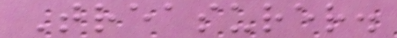Treasurer.
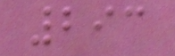293
